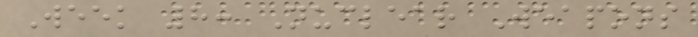Week 8: Nuclear Weapons
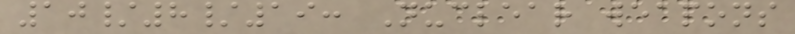10/8/19: Nuclear weapons
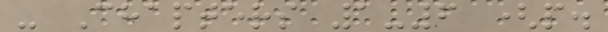- Chapters 1-6 (p.
